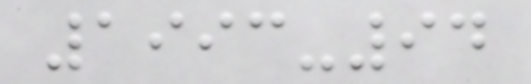1993-94
